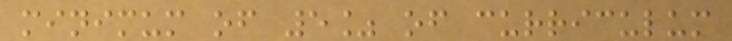minimum of 5% of curriculum
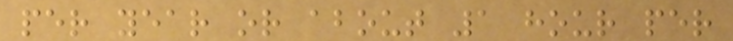per year or about 1 hour per
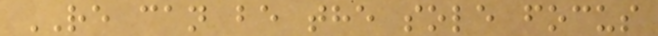RE can be the sole focus
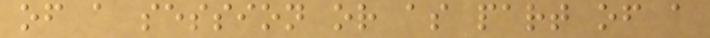of a session or as part of a
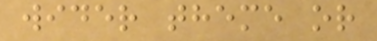wider theme or
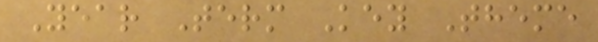Year Term Key Theme
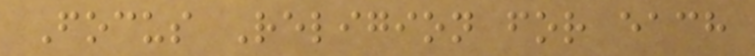Focus Religion for each
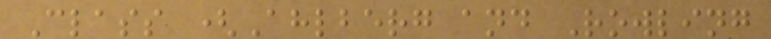Class (Ahlberg and Rowling
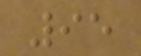95
